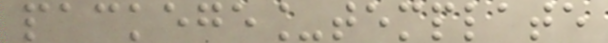packege_template
